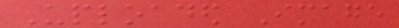Uploaded Image
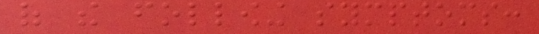of the following symptoms:
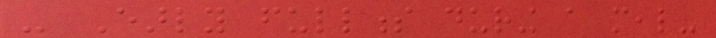- Early fullness during a meal-
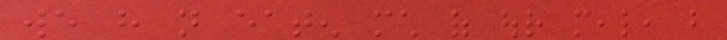we have not eaten much of our meal, but
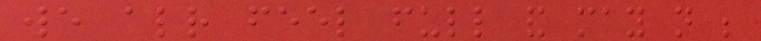we already feel full and may not be
